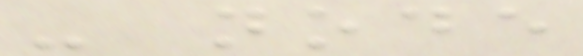- node
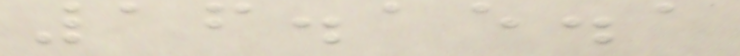16.15.1
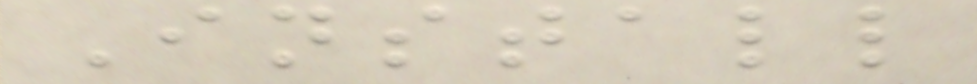Install
